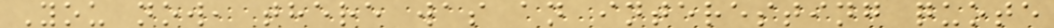You now, there was an interesting quote
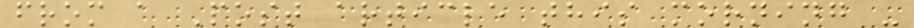from a Post article this morning -
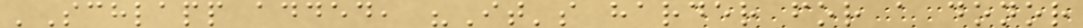'Schlapp added, "It's harder for a donor
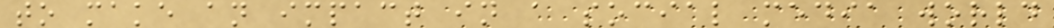to make an impact in a social media world
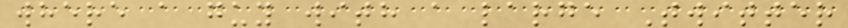where a guy with a large Twitter
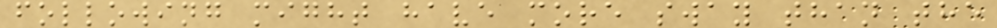following might have more sway than the
